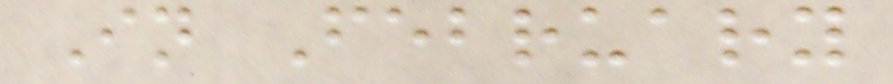In February
